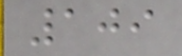109
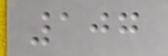107
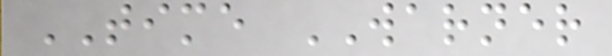TIME WARNER
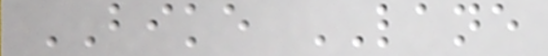BIKE LANE
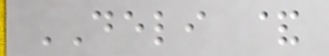DELI &
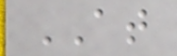AT
